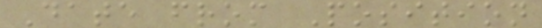Date from Position
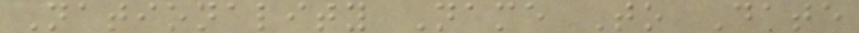Nationality Name To Date
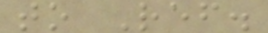to Ref.
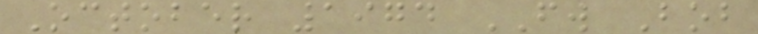October 1974 FW Bob
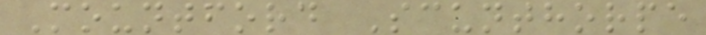Mountford Scunthorpe
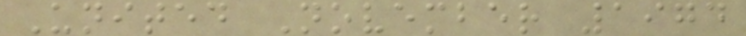United November 1974
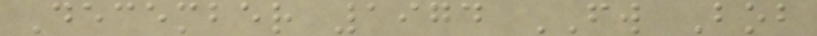December 1974 FW Bob
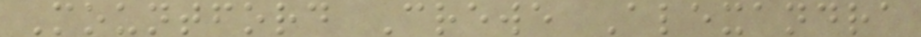Mountford Crewe Alexandra
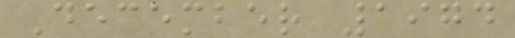December 1974
